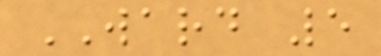WARD 5
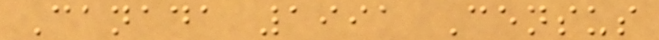Canada 1991 Census
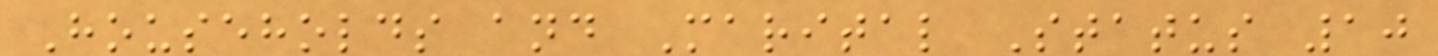Households and Marital Status 10
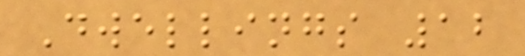Dwellings 12
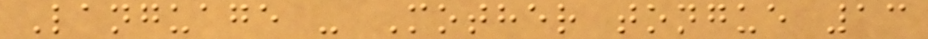Language - Mother tongue 13
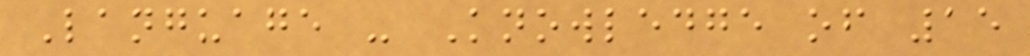Language - Knowledge of 15
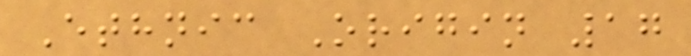Ethnic Origin 17
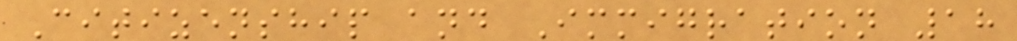Citizenship and Immigration 18
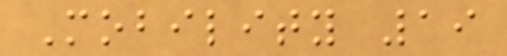Mobility 19
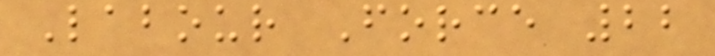Labour Force 22
